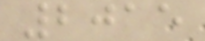2015
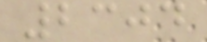2304
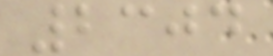2304
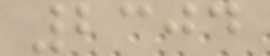2304
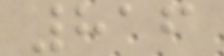816
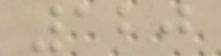120
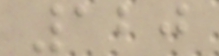120
